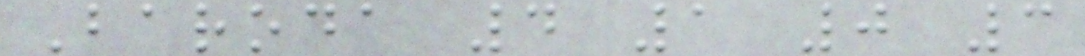Baroda 4 1 0 3
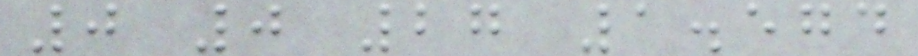0 0 27 1.574
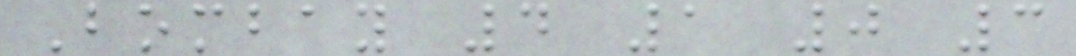Bombay 4 1 0 3
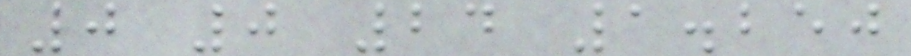0 0 24 1.250
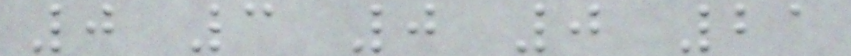0 3 0 0 21
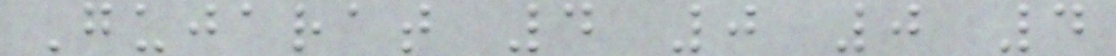Gujarat 4 0 0 4
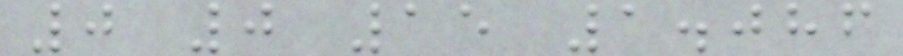0 0 15 1.086
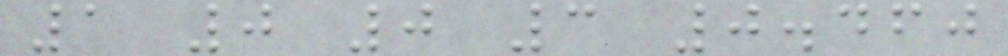1 0 0 3 0.460
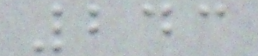243
